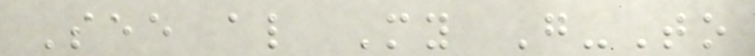See also My Go-To
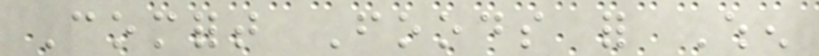Comfort Foods for When
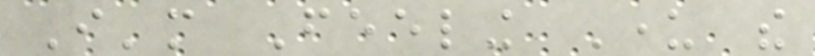I'm Feeling Under the
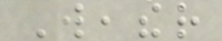Weather
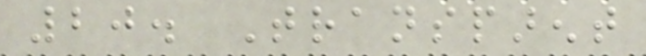20. Transparent
